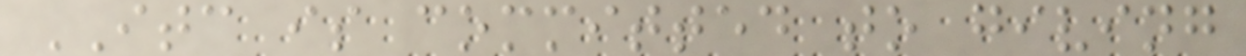ITC is committed to giving
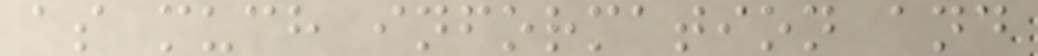as much information and
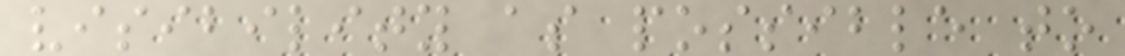visibility as possible to
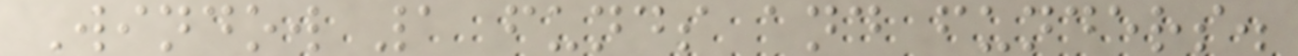Window 1 funds and funders.
